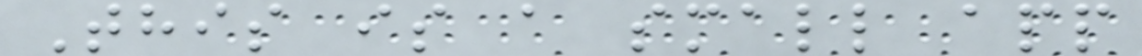This is a small app
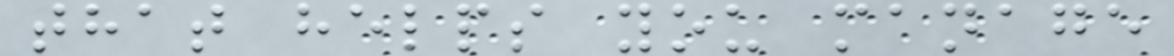that helps you manage
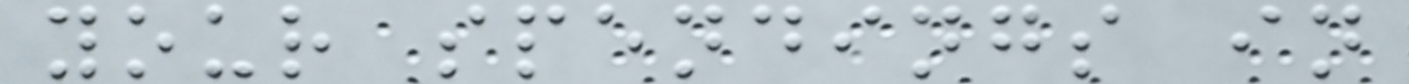your spendings in
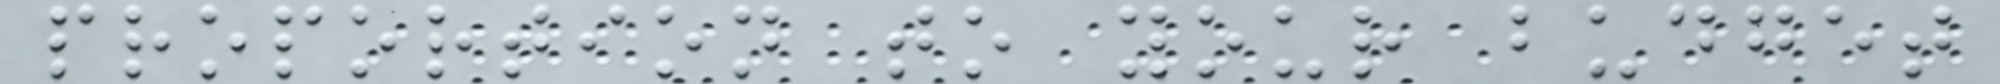proportion to your budget
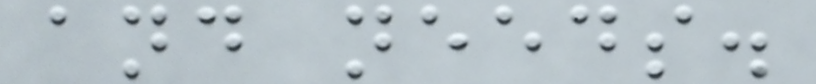and needs.
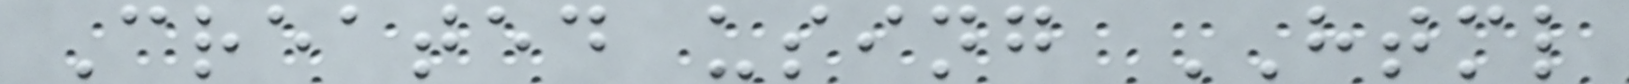Created using HTML
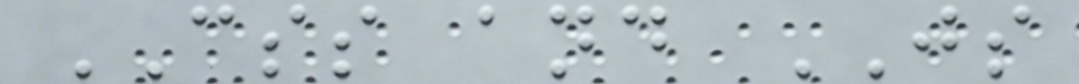CSS and JS
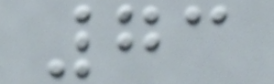73
